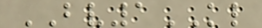BV1KL
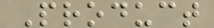Product
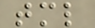tml
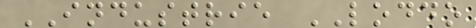INDUSTRIE LODDO
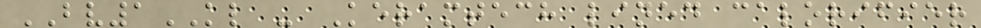BV1KL - Keramtech lined calorifier
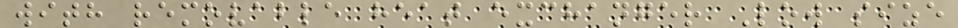with removable heat exchanger Low size
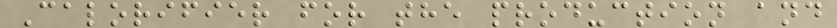Calorifier for the production and
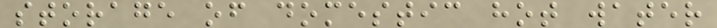storage of domestic hot water
